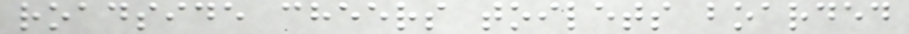roadside cheers toilets boarded
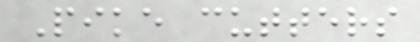Pike cutters
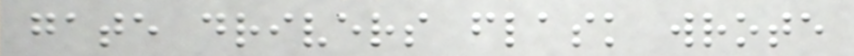gate drivers flask wrote
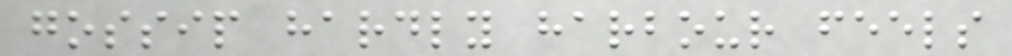gossip hardly harbour feels
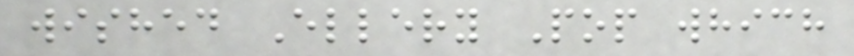wished Ellery Pop which
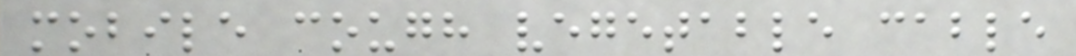mobile cough vegetable cable
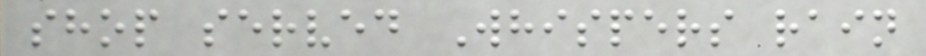shop served Whispers rain
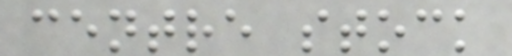centre stock
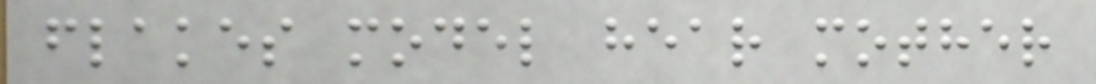flakes model hear mother
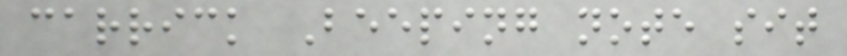carrick Beeping note sit
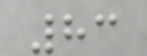83
